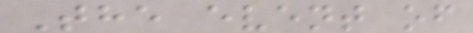The event of
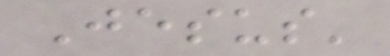Jesus'
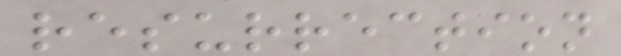resurrection
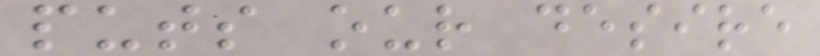puts our desire
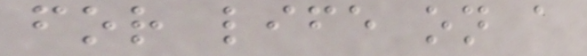for life on a
